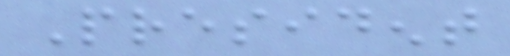President
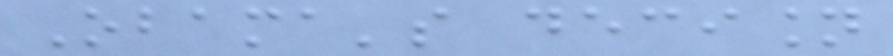Obama's decision
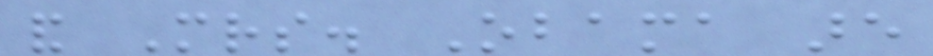and Mrs. Obama are
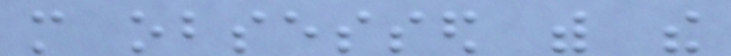more obsessed with the
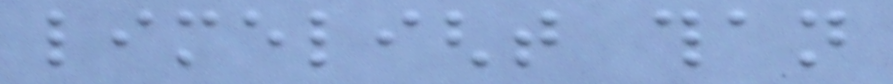limelight than
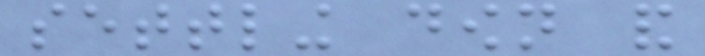settling down and
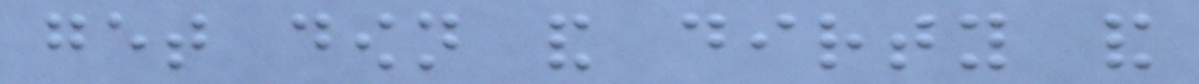get down and dirty and
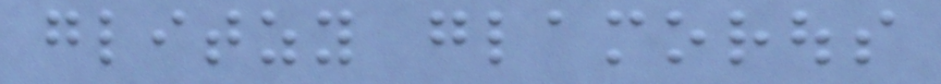glitzy glamorous
